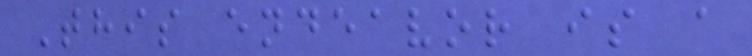This endeavor is a
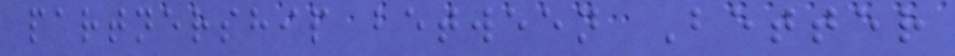partnership between Better
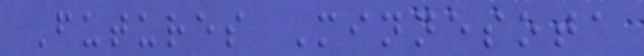Futures Minnesota
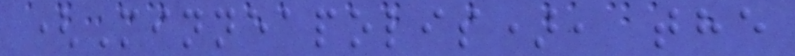(Minneapolis), the
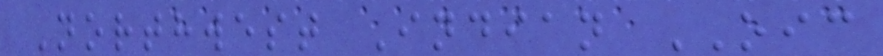Northwest Indian OIC
